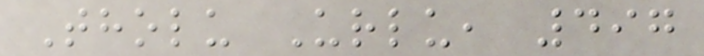Tholu Urlu, 497
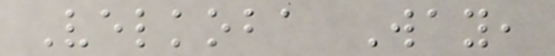Velkoba Way,
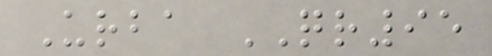Urba QR95
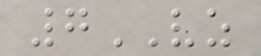7VZ
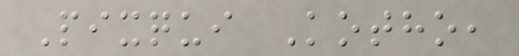Pixqui Kotho,
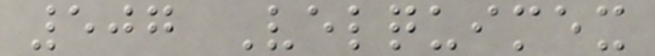507 Velquimex
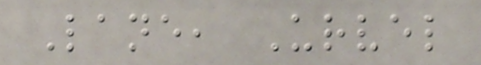Lane, Urvel
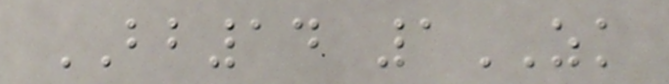BB14 1ZK
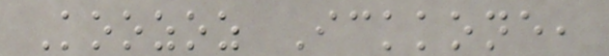Koozoz Ickkone,
